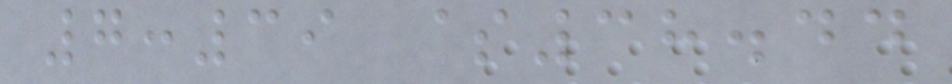7:39 $38.44
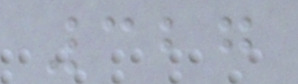327
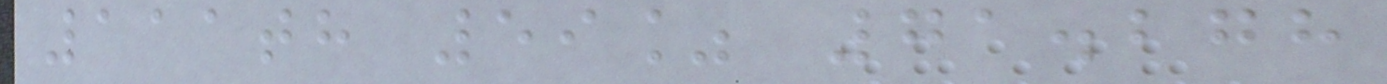111th 59% 71.278
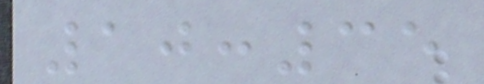10:35
